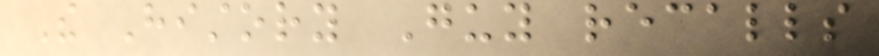The History Guy recalls
